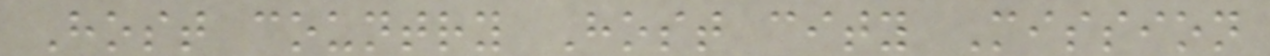Host country Host city Mission
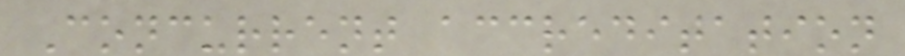Concurrent accreditation
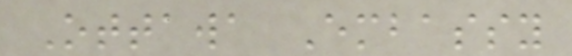Ottawa Embassy
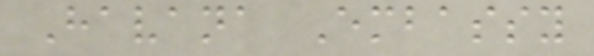Havana Embassy
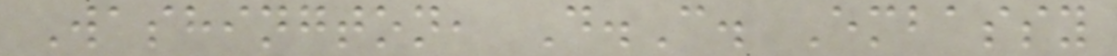Washington, D.C. Embassy
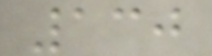130
